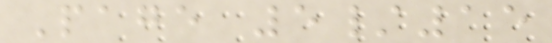Page 5/15
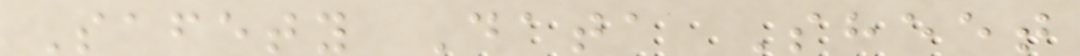Safety Data Sheet
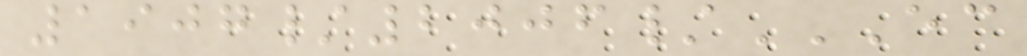1907/2006/EC
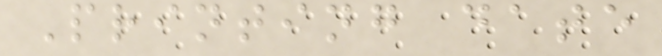Printing date
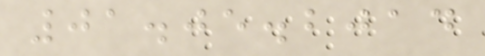01.05.2014
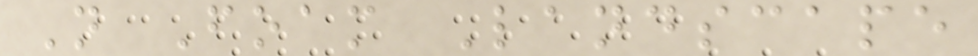N Foam Landscape
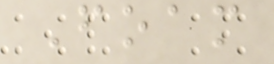Foam
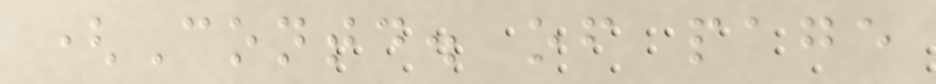(Contd. of page
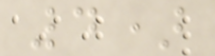4)
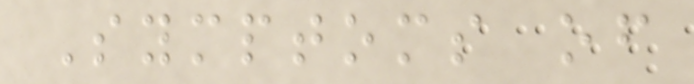Symptoms of
